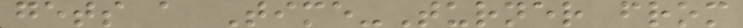gets a Time-Turner from
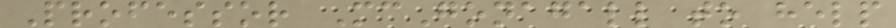Professor McGonagall to help
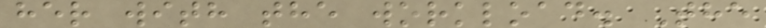her with the workload. The
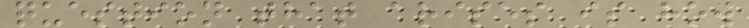question that arises is how
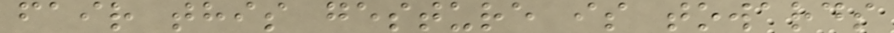fair this gesture is towards
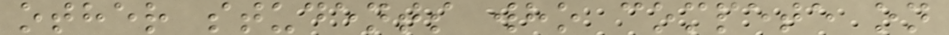other students who compete on
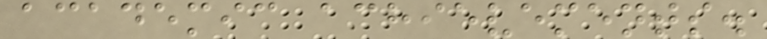academic achievements.
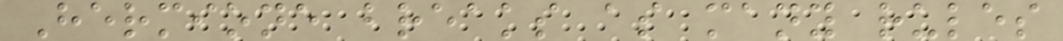Hermione breaks as many rules
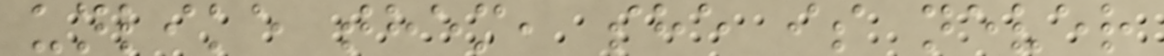unlike them, she is never
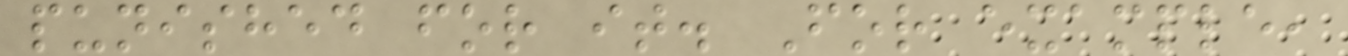punished for it. For example,
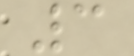3
